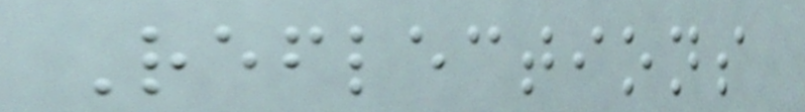Reflections
